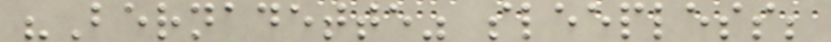"Bernadette" sleepless;
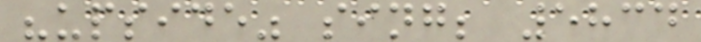"upside" sing; 5834
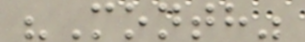"Month"
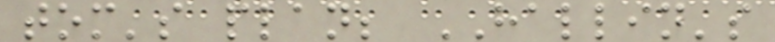tom's plan; HALLIN's
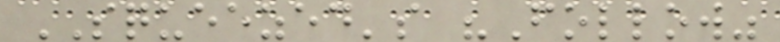SQUEEZED's "Follow"
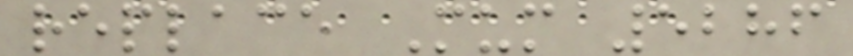replace Mum 5286
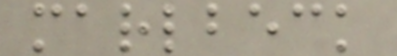marlbeck
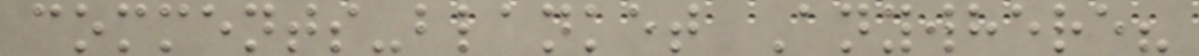comments-blanket Anywhere?
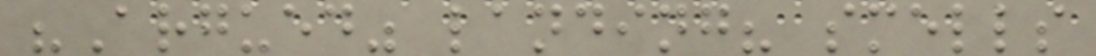"Argued" landing? smells
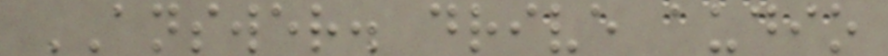ANSWER. drive audio
